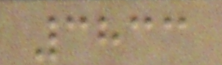3833
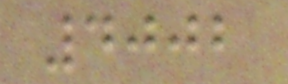4002
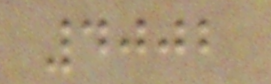4002
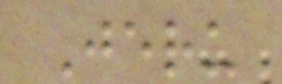Jeru
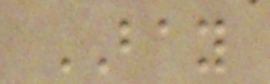BAY
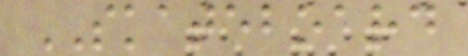SKATEBOARD
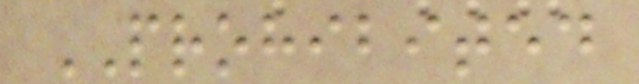PROHIBITED
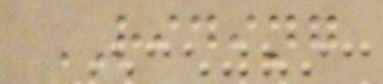RIDING
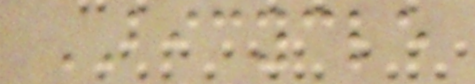BICYCLE
